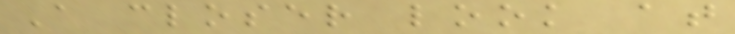A closer look at
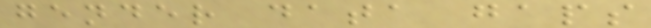gender data gaps
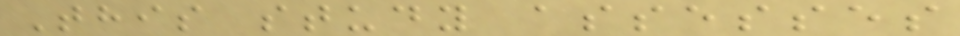This study assesses
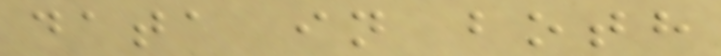data in both
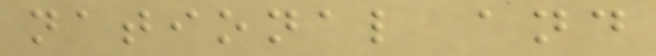national and
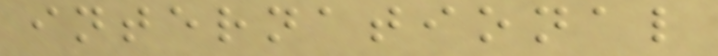international
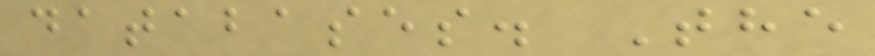databases. The
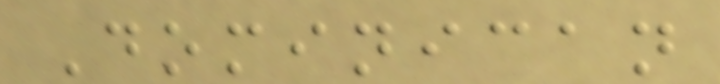Dominican
